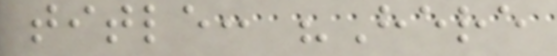title: "Here
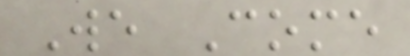We Come
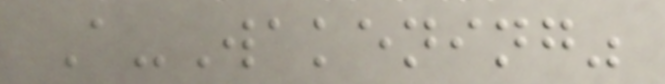A-Wakening"
